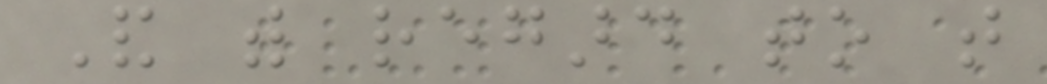And with regard to that
